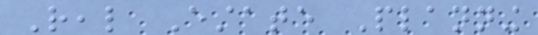Real Estate Planning
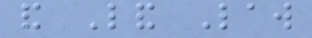and Land Law
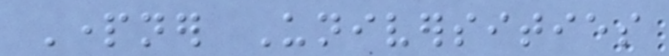Partner Universities
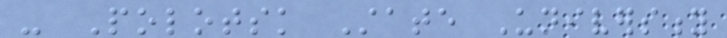- Polotsk State University
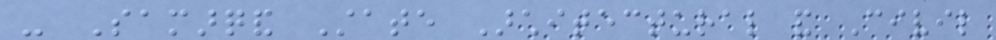- Samarqand State Architectural and Civil
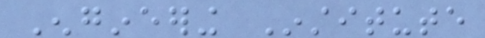Engineering Institute
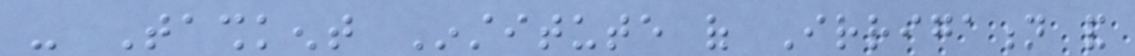- Tashkent Institute of Irrigation and
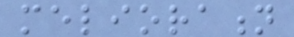melioration
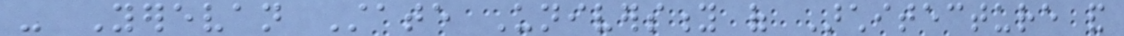- Yerevan State University of Architecture and
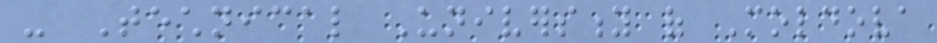- Technical University of Moldova
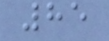85
